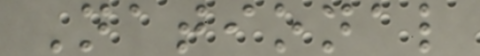National
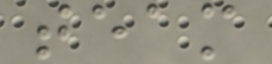team
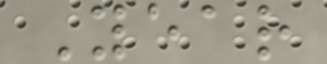Year
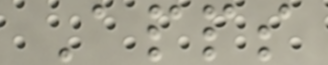Apps
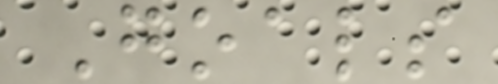Goals
